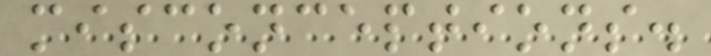misconceptions.
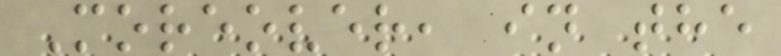Moreover, in the
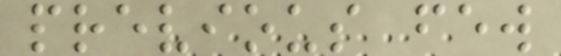previous few
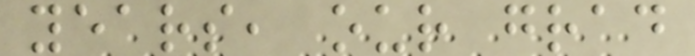years, our grad
